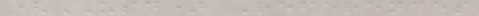(USD) References
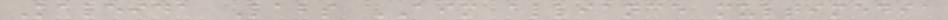Kaleida Labs AIM alliance multimedia
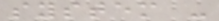system -
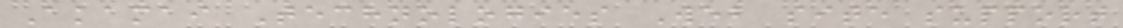Akamai Technologies Web site support
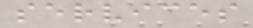services
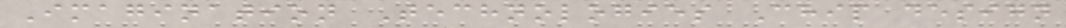Imagination Technologies Chip design
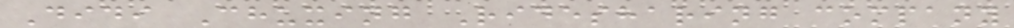Didi Chuxing Ridesharing company
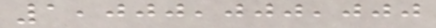1,000,000,000
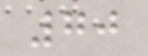70
